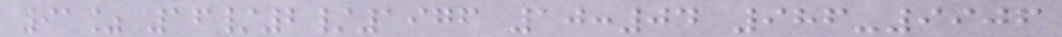91% 16/2/1976 10:04 986-9906
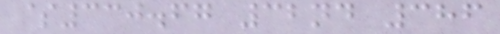$330.67 32nd 386
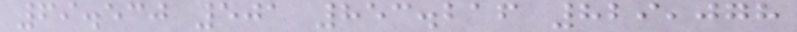69.530 501 853.216 829,078
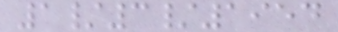1/3/1954
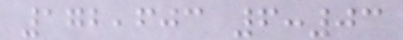172,603 6:03
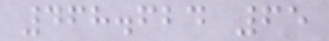468.624 65
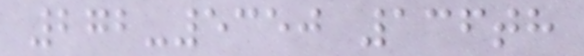272-5350 136th
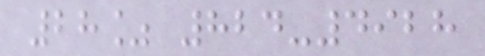28% 824-4928
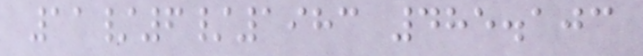11/6/1983 485.103
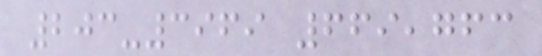203-3969 669,763
